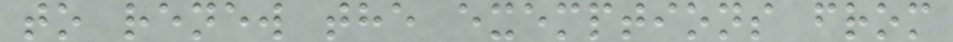to renew the exemptions from
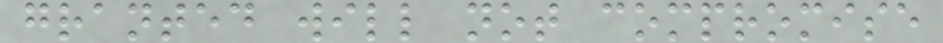granted will not compromise
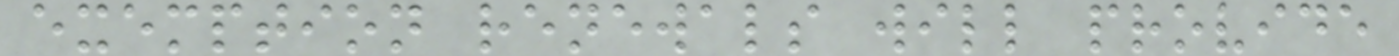exemption renewals will provide
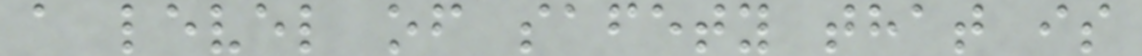a level of safety that is
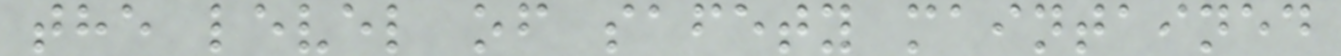the level of safety maintained
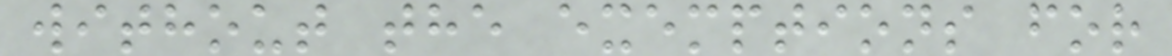without the exemptions for
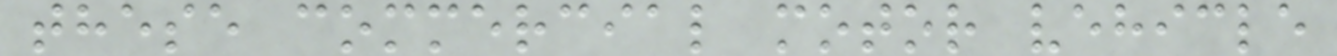these commercial motor vehicle
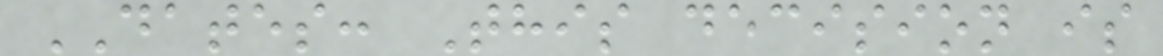DATES: This decision is
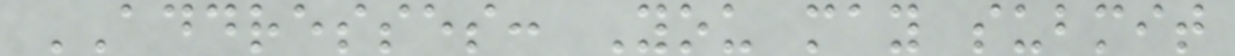ADDRESSES: You may submit
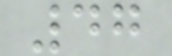47
